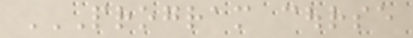PROGRAM COURSE
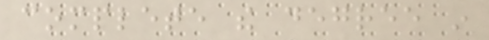complete the degree in
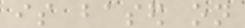is based on
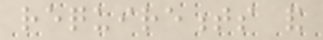requirements and
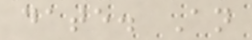date. An
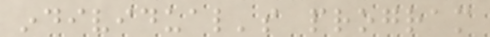individual's program
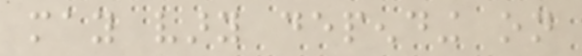may vary depending on
